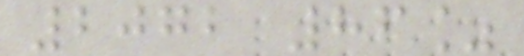2072 86%
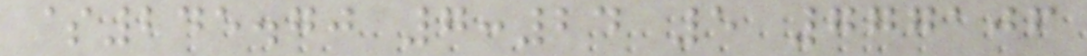$245.70 7:24 5 777106
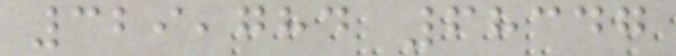329,784 68347
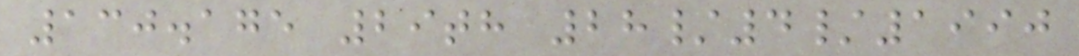130.175 29th 28/4/1990
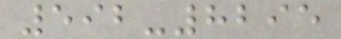592-8295
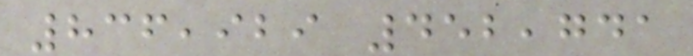836,929 452,741
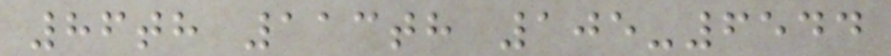86th 113th 105-6544
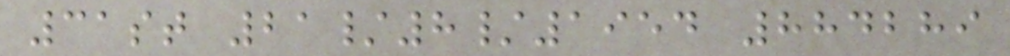31st 21/8/1954 884289
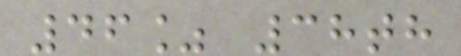46% 38th
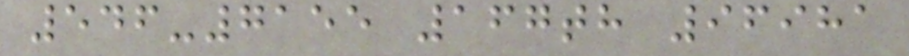546-7155 167th 96981
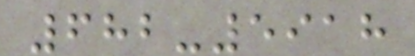682-5918
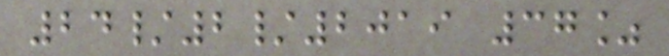24/2/2019 37%
